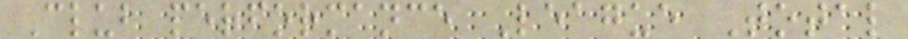Club performance League Total
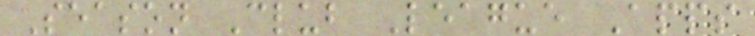Season Club League Apps
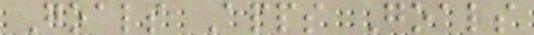Goals Apps Goals
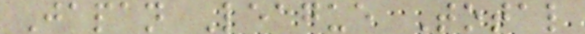Japan League Total
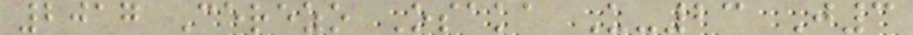2017 Cerezo Osaka U-23 J3
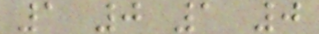1 0 1 0
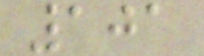101
